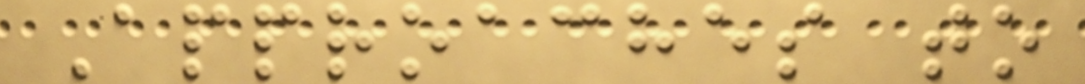Approaches to
